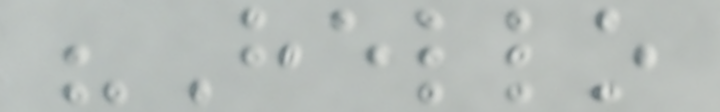"Hello
